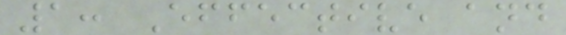1: Effective and
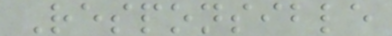Responsible
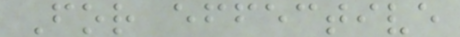For effective
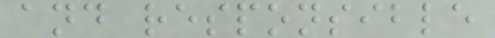and responsible
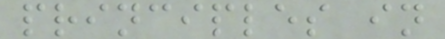principles in
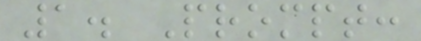1. Prompt:
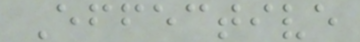Effective
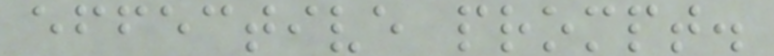effective prompt.
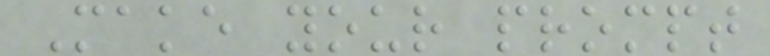Make your prompt
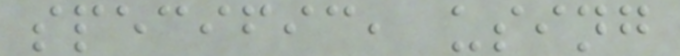specific, using
